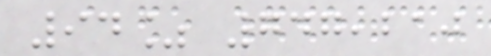94% 747,210
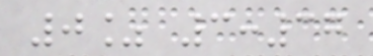0% 3:37
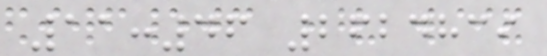11:46 2624839
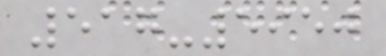517-5950
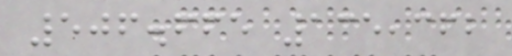506.665 135,362
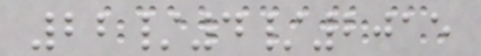22/4/2015
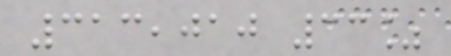313,010 33%
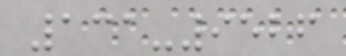131-9526
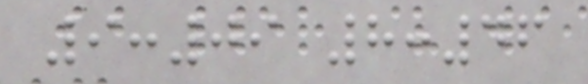9:09 8:46
